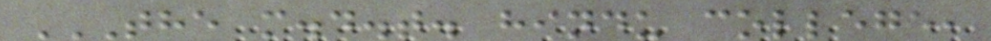THE M.D.T. HINDU COLLEGE,
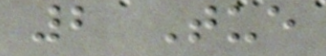2 Tue
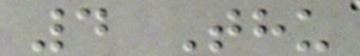4 Thu
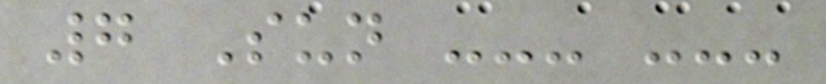7 Sun --- ---
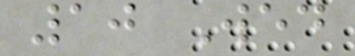10 Wed
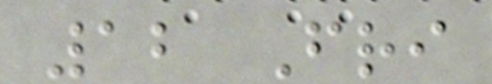12 Fri
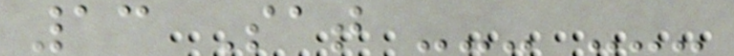13 Sat --- ---
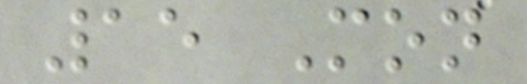15 Mon
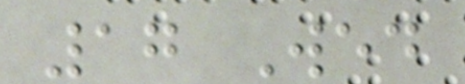17 Wed
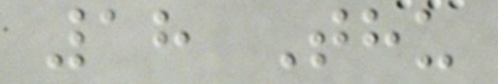18 Thu
